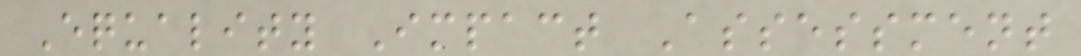Equality Impact Assessment
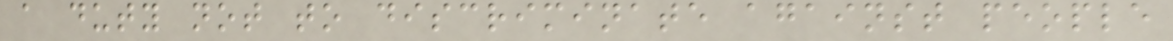a duty not to discriminate against people
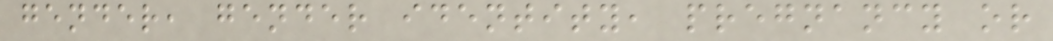gender, gender identity, pregnancy or
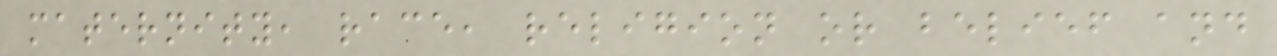maternity, race, religion or belief and
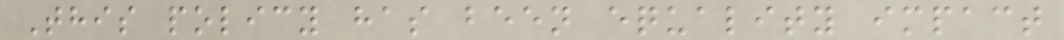This policy has been equality impact
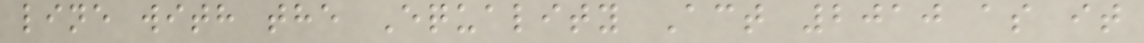line with the Equality Act 2010 as it
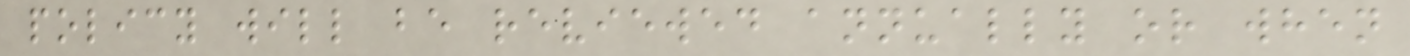policy will be reviewed annually or when
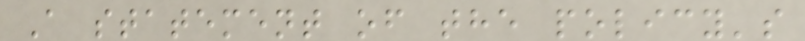A statement of the policy's
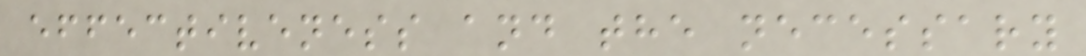effectiveness and the necessary
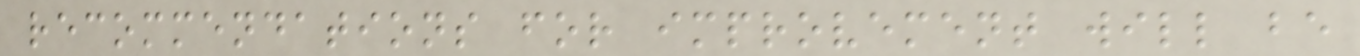recommendations for improvement will be
